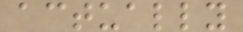actually
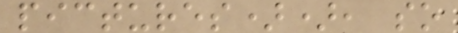pictures)), so
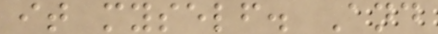it myself. And
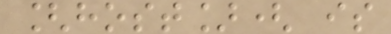[host]( is
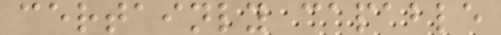certainly capable
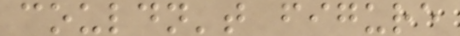couldn't figure
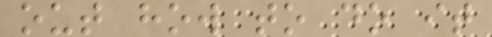out how to do it
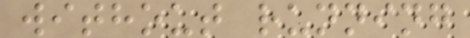without running
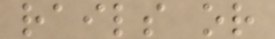rails or
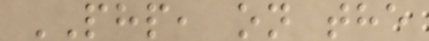PHP, on the
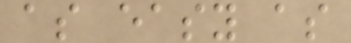as easy as
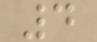4
